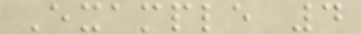Example 4
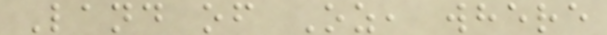Land of Oz, where
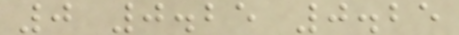0 0.25 0.25
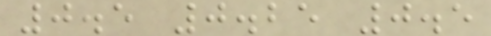0.5 0.25 0.5
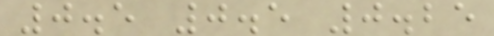0.5 0.5 0.25
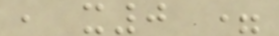, x0 =
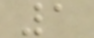1
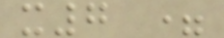x7 =
